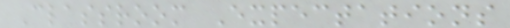Classroom Expectations
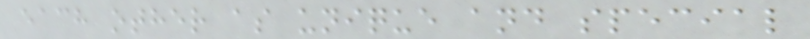each other as unique and special
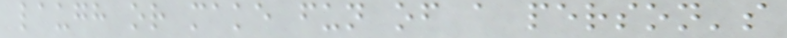laugh or make fun of a person's
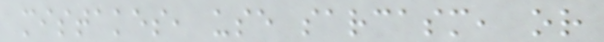mistakes, use sarcasm, or
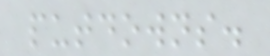putdowns.
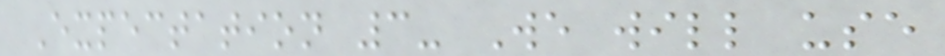Expectation 3- We will use
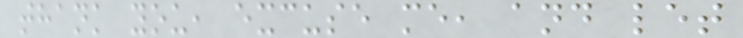thank you, excuse me, and let
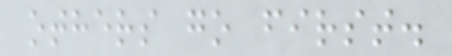others go first.
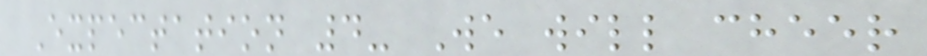Expectation 4- We will cheer
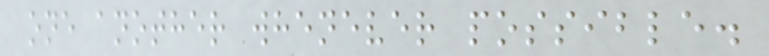one another whenever possible.
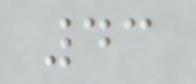43
